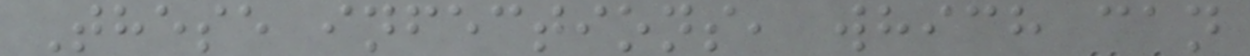These infections, which can
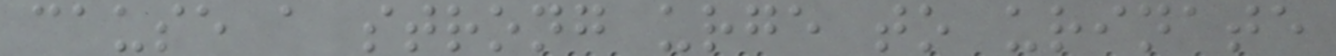cause a strong urge to urinate
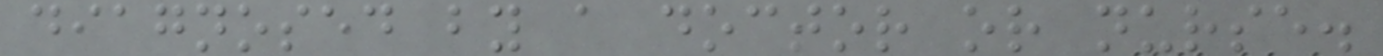diagnosed by a doctor or nurse.
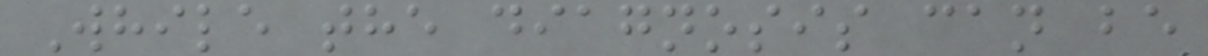While the diagnosis can be
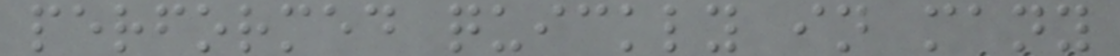performed quickly in many
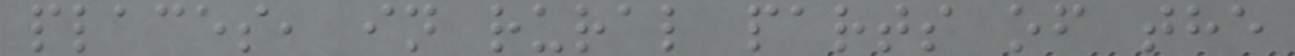places, in rural parts of the
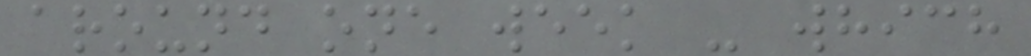around one week - which
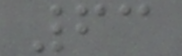63
